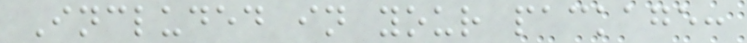Included in your package:
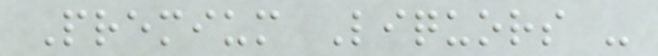Premium Liquors -
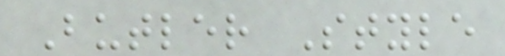Butler Style
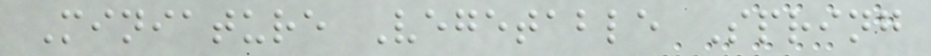Miniature Vegetable Spring
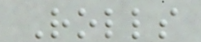Rolls
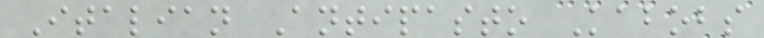Italian Antipasto Kabobs
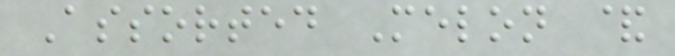Assorted Melon &
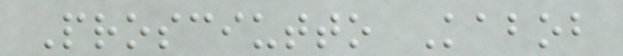Prosciutto Kabob
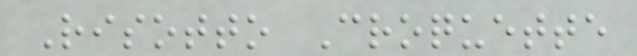Risotto Croquette
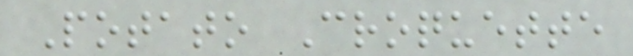Potato Croquette
